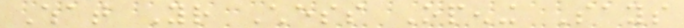What Your Chess Opening Says
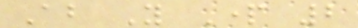About You Part 2
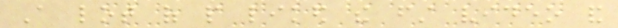A lot of people liked the first video and
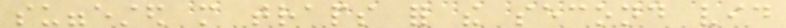suggested more traps for the second vid
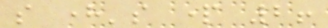so here's part 2!
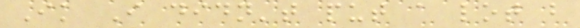Ik I didn't put a lot but
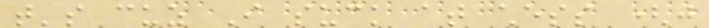that's cuz I suck at chess (just
